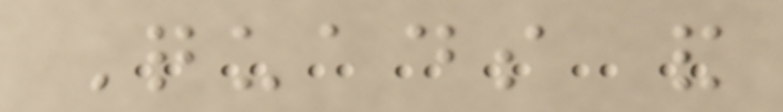Quads and
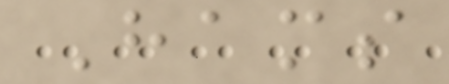Hams
